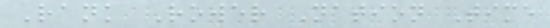Rank Rower Nation Time
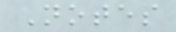Notes
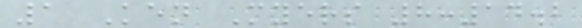1 Ken Myers 8:14.2
